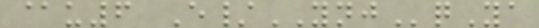@u6 E/YNJqYa
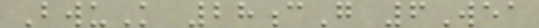BwuK 28cG 6Wea
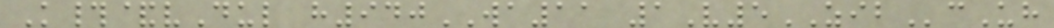K#&vDul h940WA11 1V5ZIBcUh
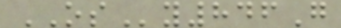OSy846G
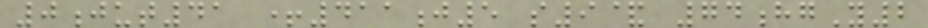0jut41 +411j5 s9& 74hgY2
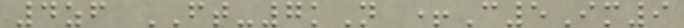4zf FT-7kN +C5Im9
